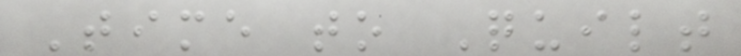Time to Quilt
